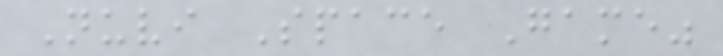Nuvi Space Game"
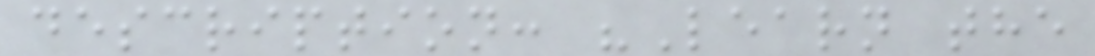description: "Learn the
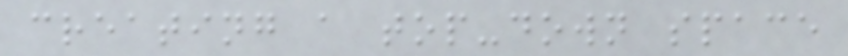creating a top-down space
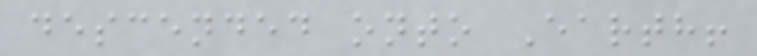descended onto Earth!
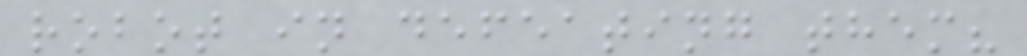robot in defeating them?
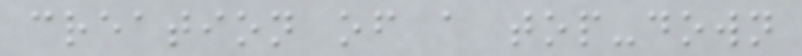creation of a top-down
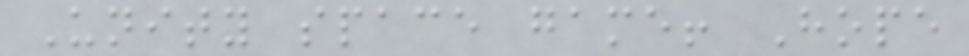Unity space game! Hope
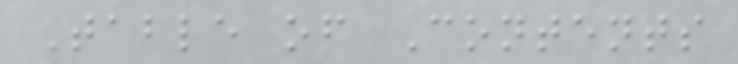Table of Contents
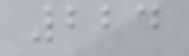224
